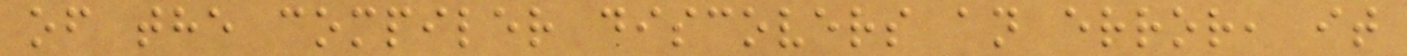of the compiler discovers an error, it
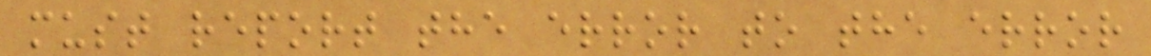must report the error to the error
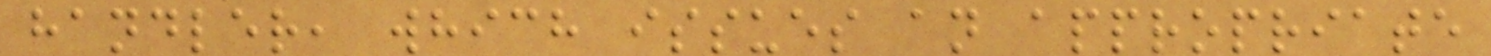handler, which issues an appropriate
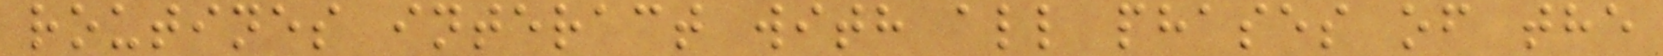routines interact with all phases of the
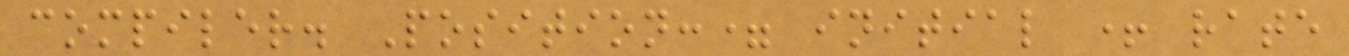compiler. Position:= initial + rate
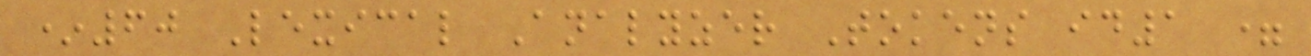*60 Lexical Analyzer Tokens id1 =
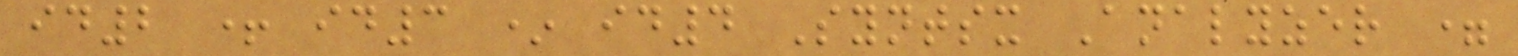id2 + id3 * id4 Syntsx Analyzer =
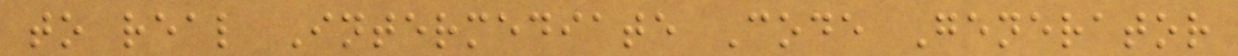to real Intermediate Code Generator
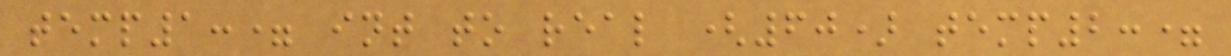temp1:= int to real (60) temp2:=
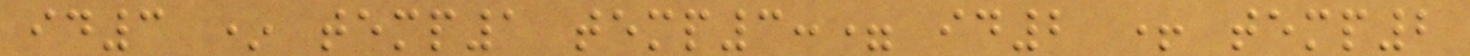id3 * temp1 temp3:= id2 + temp2
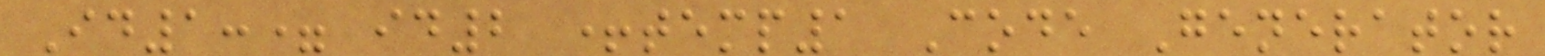Id1:= id2 +temp1 Code Generator
